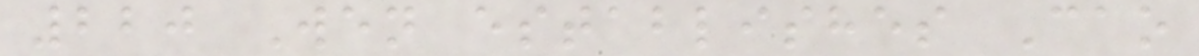220 Wen establishes Cao
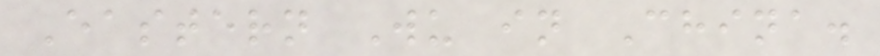Eastern Wu in China.
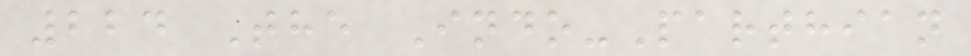224 The Indo-Parthian
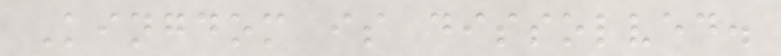Kingdom is dissolved.
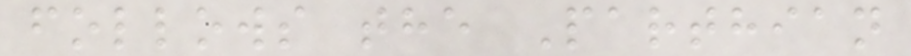follows the Parthian
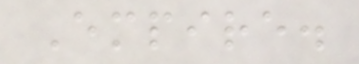Empire.
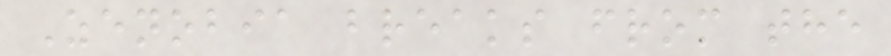Zenobia breaks from the
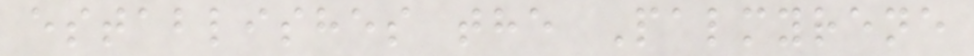establishes the Palmyrene
